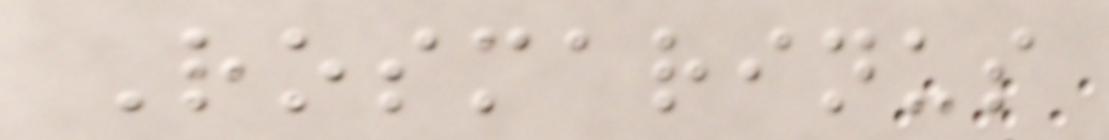Rosmarinus
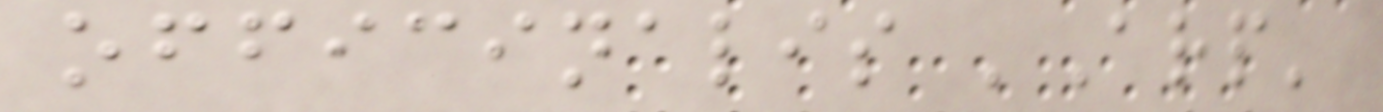officinalis 'Arp'
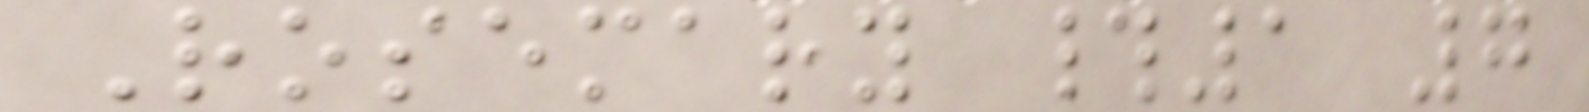Rosemary #1 7
